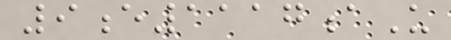9e1117aU
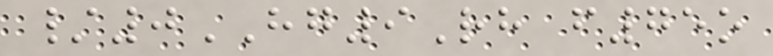/0HG9Rh f75o
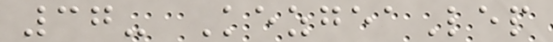37- KezgeaLep
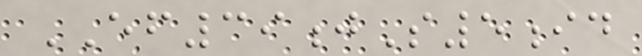EF39jS5id
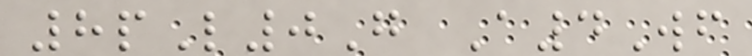8pL0G A4Wf
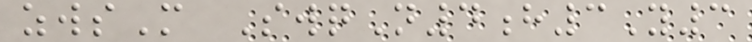zwsM SwqN4h3Y3
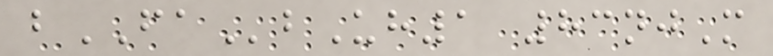bFAbUh1 83njM
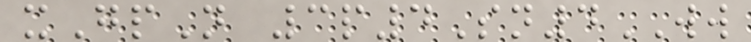xGpN 3p4Sn4WW
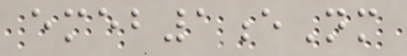emeb1eNm
